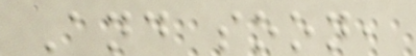And soon,
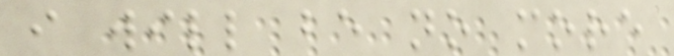i will be no more
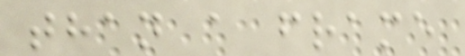than a frame
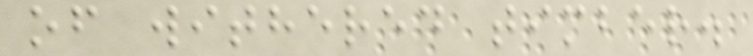of withered timber.
